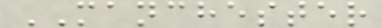MANCHESTER
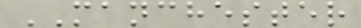MANCHESTER
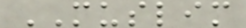MUSLIM
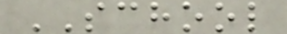SCHOOL
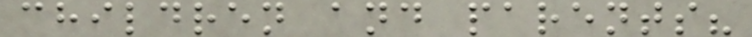children and parents?
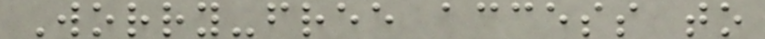Worry-free access to
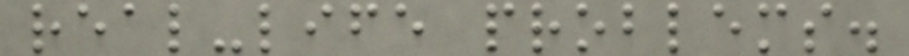real-life problems.
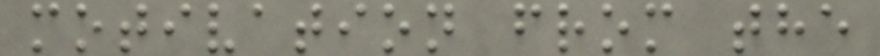motivation from the
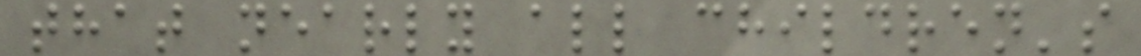that nearly all children's
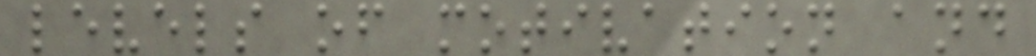levels of motivation and
